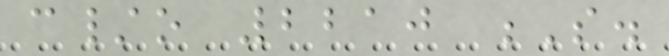c/o 2210 S.
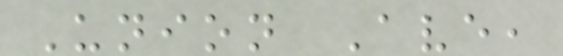Union Ave,
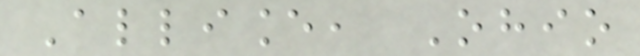Alliance, Ohio
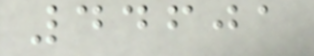44601
